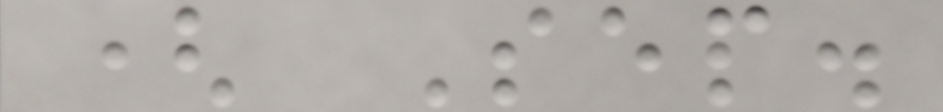( Sep.
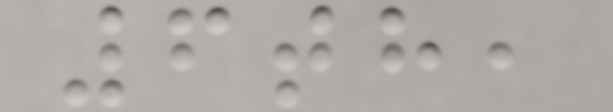6th,
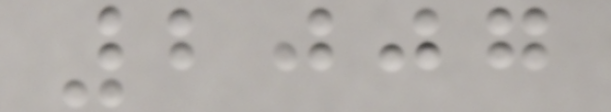2007
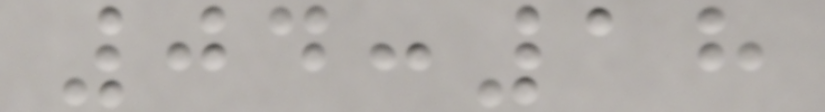04:18
